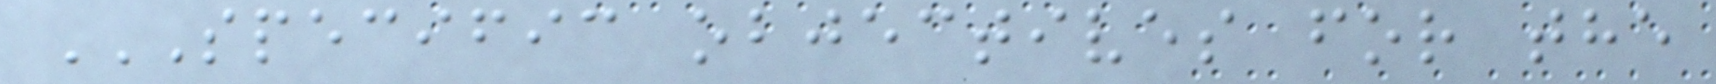SPECIFIC OBJECTIVES FOR THE
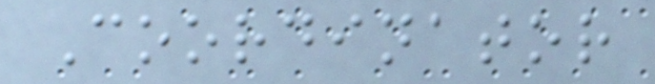Coordinator
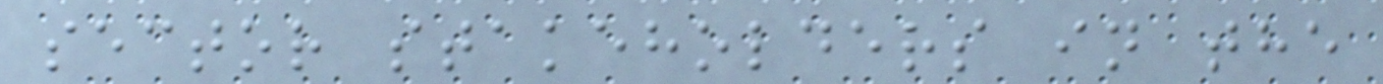sector stakeholders in the
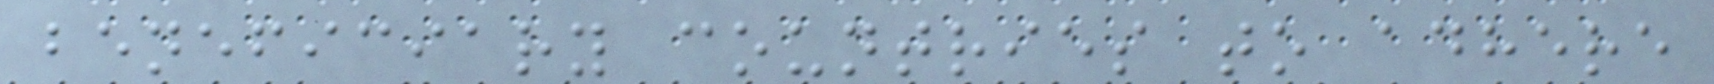beneficiary countries to adhere
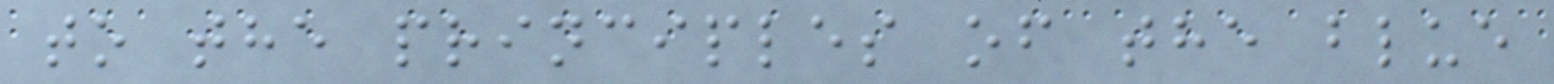to the principles of the blue
